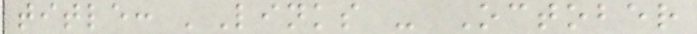title: 'Links - October
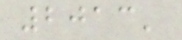2013'
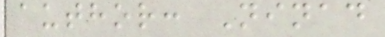author: Ninad
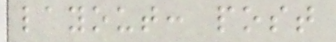layout: post
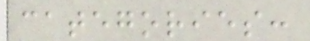categories:
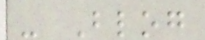- Blog
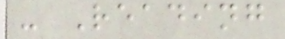- Reading
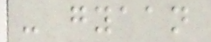- gyaan
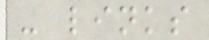- links
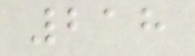218
